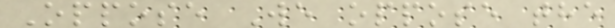Oppose We oppose the
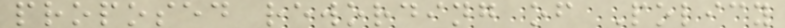proposed rewording of Policy
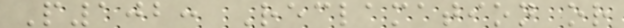P102: Reclamation or
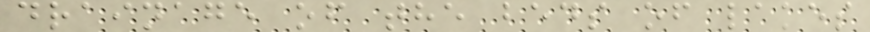drainage of the beds of lakes
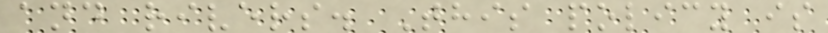and rivers. This policy is
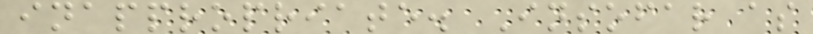inappropriate. Insofar as
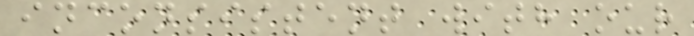inconsistent with our
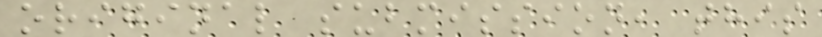original submission, this
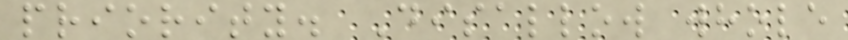priority. Disallow whole
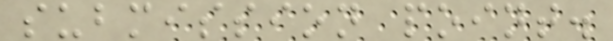submission point.
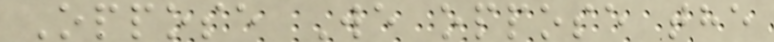Oppose We oppose the
